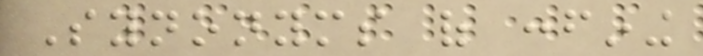Synonyms of confining
